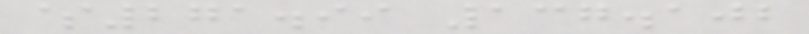$271.99 137.102
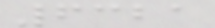6321
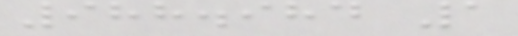988.984 1
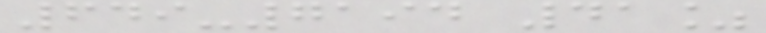649-7194 41%
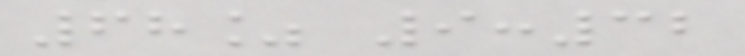68% 9:32
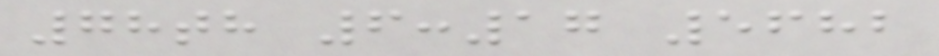78th 6:17 5682
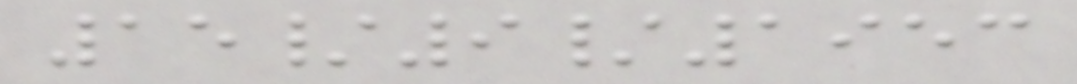15/9/1953
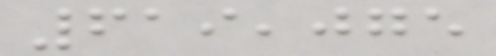619,075
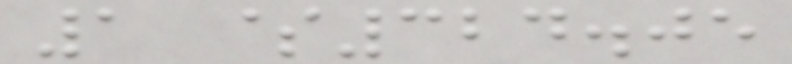1 $324.05
